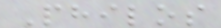Philos
